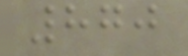870
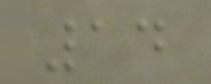14
